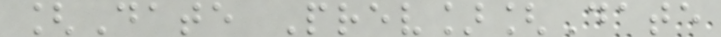[Date Prev][Date
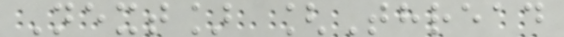Next] [Thread
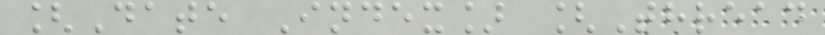[Date Index] [Thread
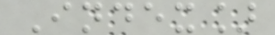Index]
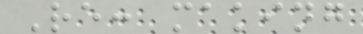Re: making
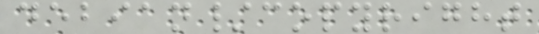debian/copyright
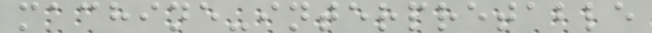machine-interpretable
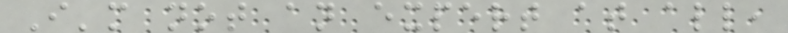I'm not an expert at all,
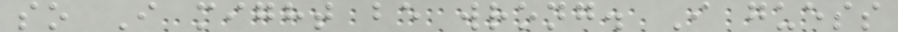so I might be wrong. I guess
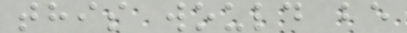this would be
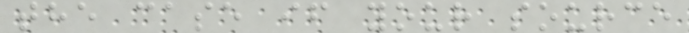the case if your source
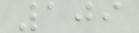109
